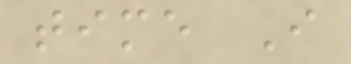time I
